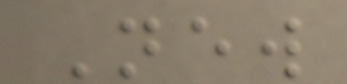New
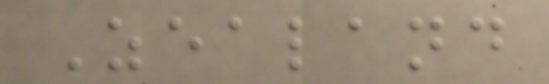Zealand
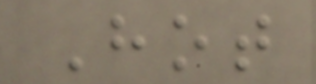Hot
